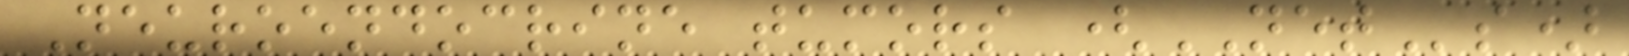Neuroendocrine tumors (NETs)
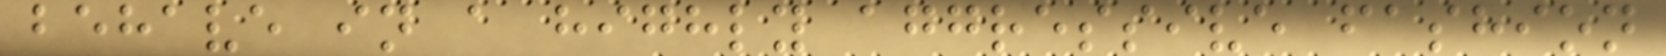behave in a highly aggressive fashion
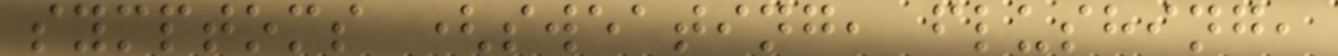symptoms (sweating, flushing,
